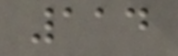114
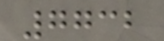7732
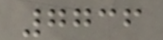7736
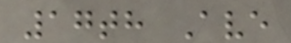17th Ave
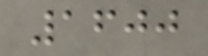1600
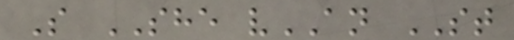S SHE vAN ST
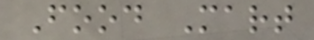Food Mart
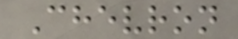Chevron
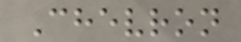Chevron
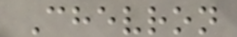Chevron
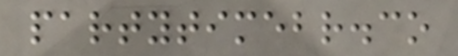partytimebr.co
